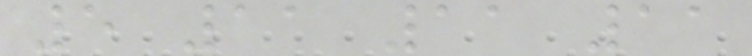5 11 11 11
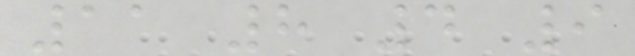11 8 4 9
